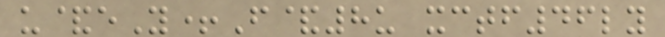u&eY+F&8u xctf46ly
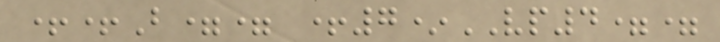++B== +7*VP4==
